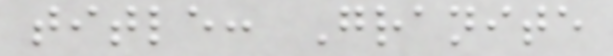title: Granite
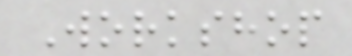Workshop
